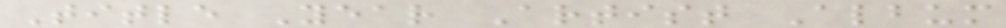Title Year Artist Album
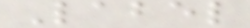Label
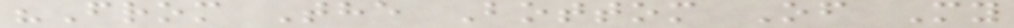"From The Bottom Of My
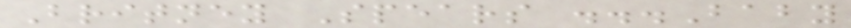Britney Spears ...Baby
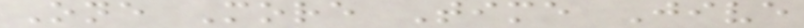One More Time Jive
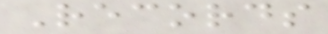Records
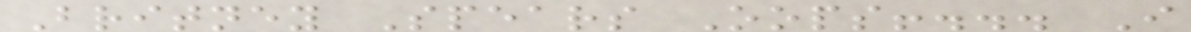Britney Spears Oops!... I
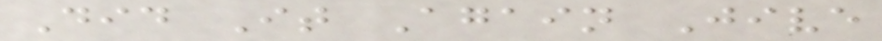Did It Again Jive
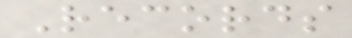Records
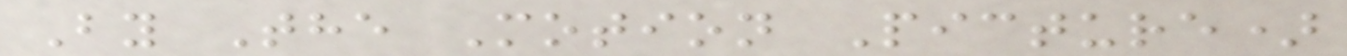By The Motion Picture)
